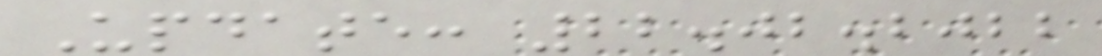Update: 22.02.2022
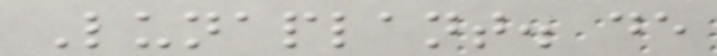Lunaplant. de
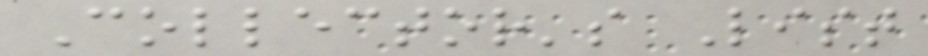Collector's List
